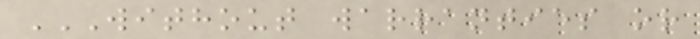WITHOUT WARRANTIES OR
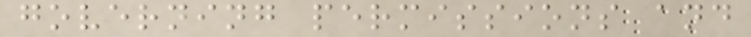governing permissions and
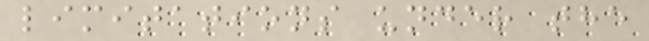limitations under the
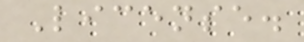License.
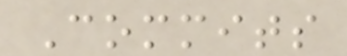Commits
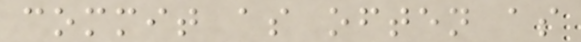commit as often as
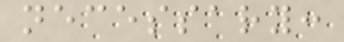necessary:
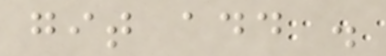git add .
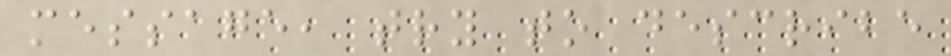message, try to describe
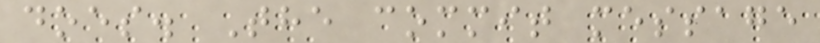does. The commit message
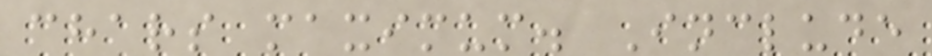chars maximum. Include
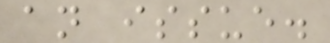an issue.
